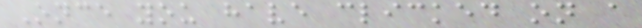Once you have clicked on a
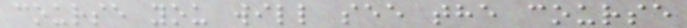course you will see the course
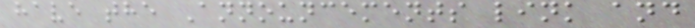have the Announcements link and
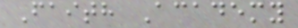Faith Academy
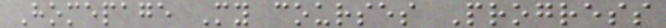Homepage My courses Progress
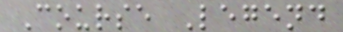Course Legend
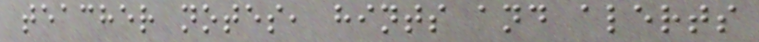teacher notes, hints and alerts
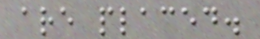are placed.
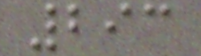293
